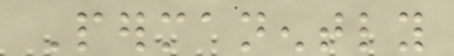Permanently
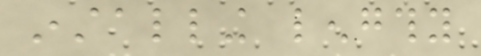installing lengthy
